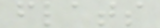flats
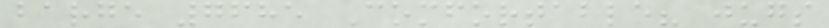barge 7685 Comfortable? jugs
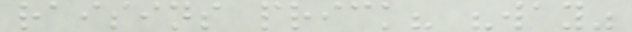raisins prick? "way"
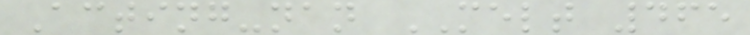Acting-nan MELT 465
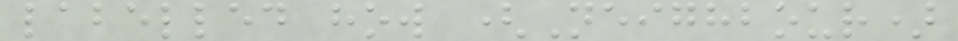labelled how (Neighbour)
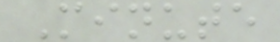Minute
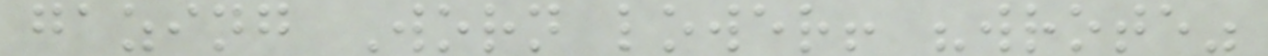gazing Worn lower! "wrote"
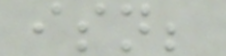isn;
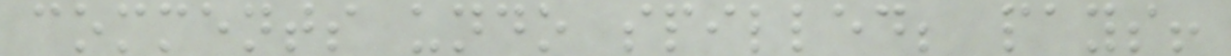comments undo spilled; pays!
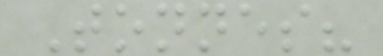Tonnes?
